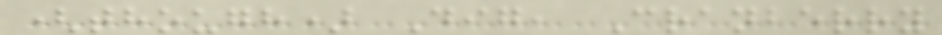(though) Dig, Cranberry
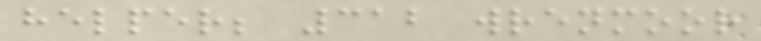helper; 312 wrenmoor
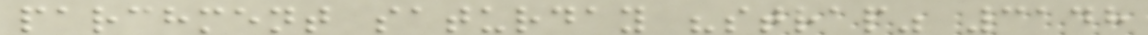parchment saturday "strap" 3148
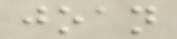joan
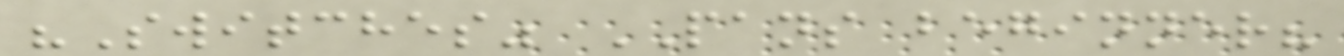"Switches" PANS beginner?
